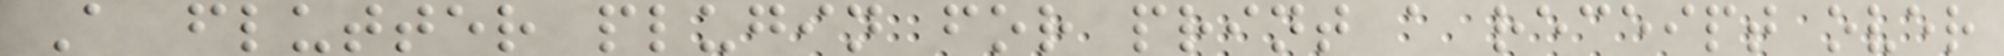A flutter plugin for print a receipt over
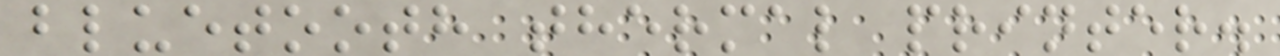bluetooth thermal printer.
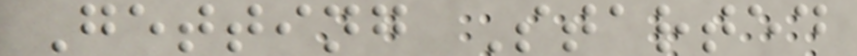Getting Started
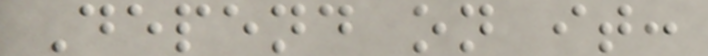Depend on it:
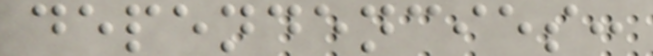dependencies:
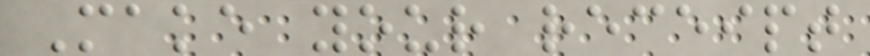Make your receipt
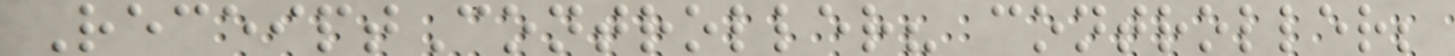ReceiptController? controller;
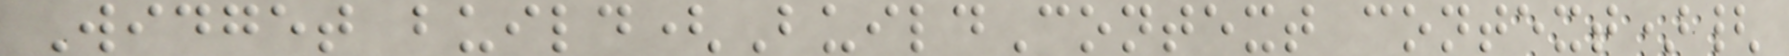Widget build(BuildContext context){
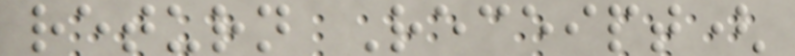return Receipt(
